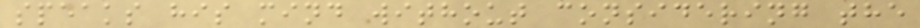speaks his mind without considering the
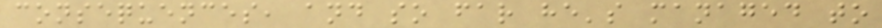consequences, and so far he's managed to
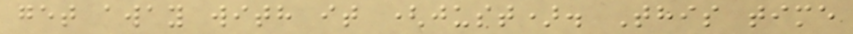get away with it (just). This time
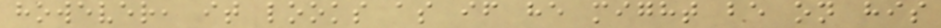however, it looks as if he might be on his
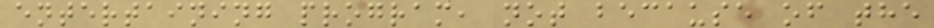entertaining program, not because of the
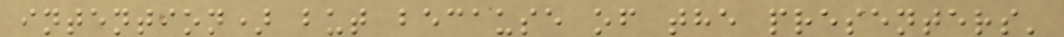intention) but because of the presenters'
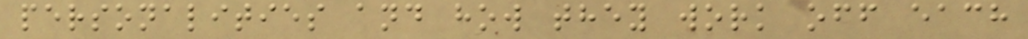personalities and how they work off each
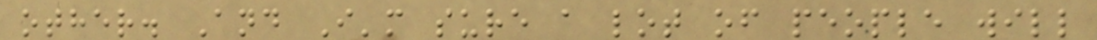other. And I'm sure a lot of people will
